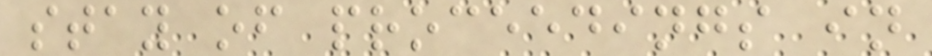stay of proceedings in
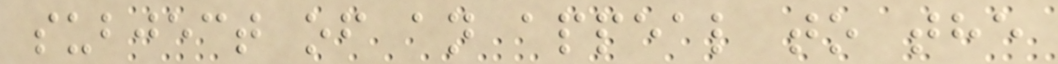subject of an appeal to the
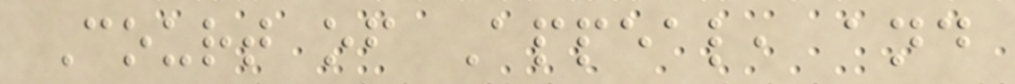Court of Appeal, and
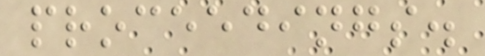proceedings.
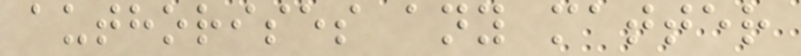authorises any matter
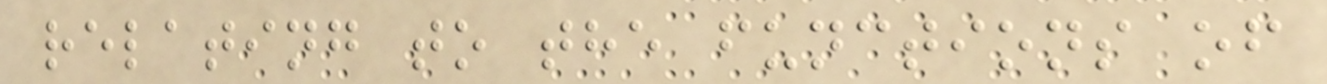relating to the functions of
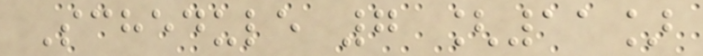Schedule 7 [11]
